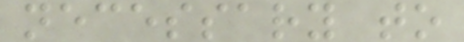necessary to
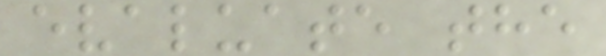evaluate the
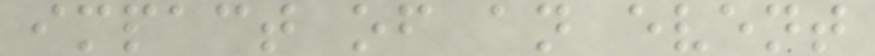impact of an event
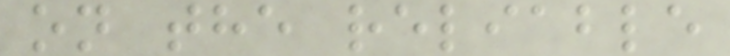on the reliable
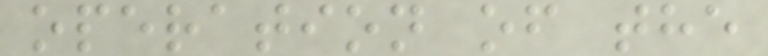operation of the
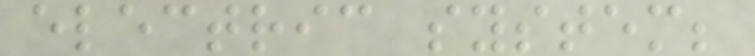electric system;
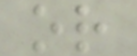or
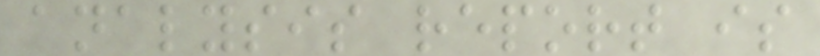analysis report is
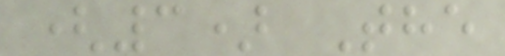(3) The
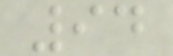94
